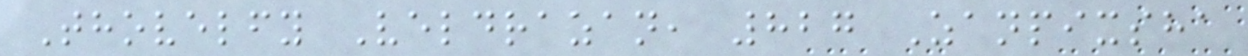Thovelfy Veldrazan, 827 Zanpixsha
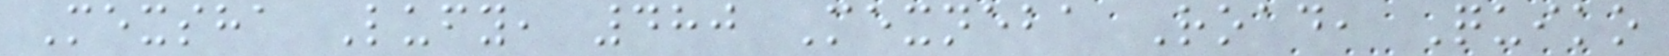Mexsha Lufy, 480 Mexneba Road, Quiko
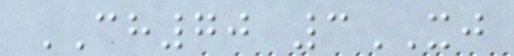CH70 3XJ
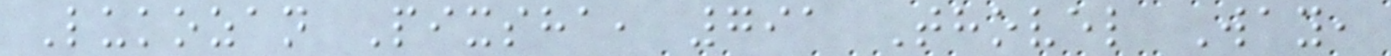Lukozan Pixsha, 791 Thovel Way,
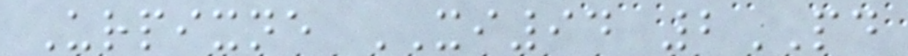Urpixne XI94 2PD
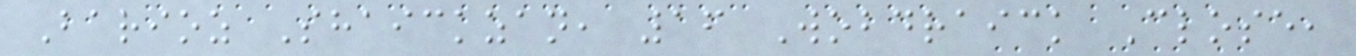Barioz Shaickzan, 16 Wobdraick Close,
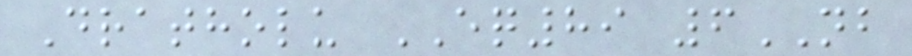Dratholu EQ89 6NB
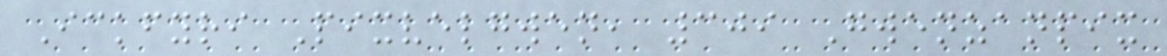Ickfyri Pixvelgwen, 309 Gwenzanpix
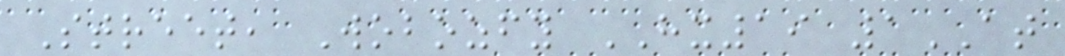Street, Wobozfy HX19 1AT
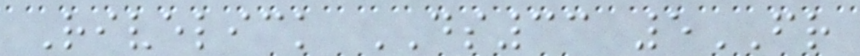Rivelick DS33 5FR
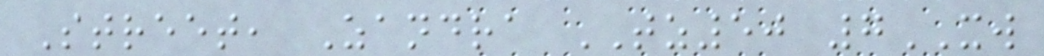Street, Zandra TZ50 7XW
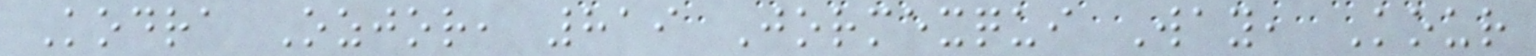Kodra Ozjor, 819 Jormexqui Way, Kour
